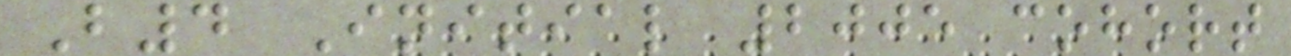B4 Initial 2005 cohort
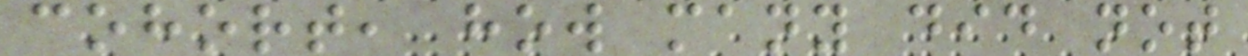cohort, how many did not
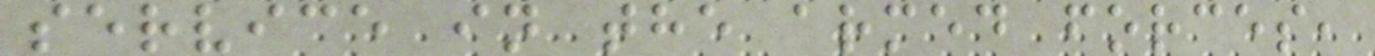service in the armed forces,
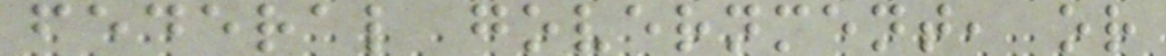federal government, or
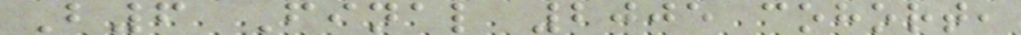B6 Final 2005 cohort,
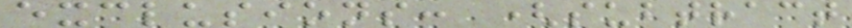exclusions: (subtract
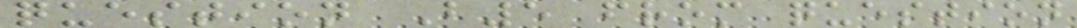question B5 from question
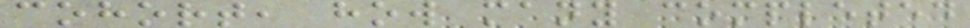cohort, how many completed
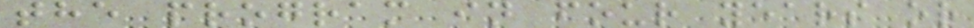the program in four years or
